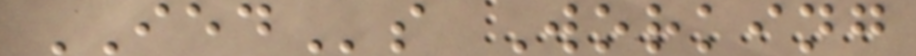IEDs Working
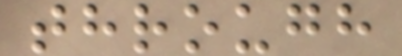through
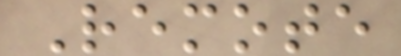Remote
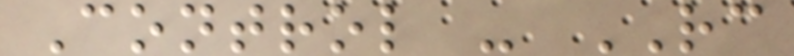Control - RC
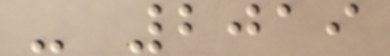- 2019
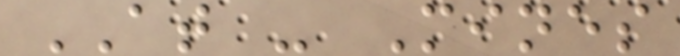AT - Mines
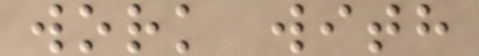work with
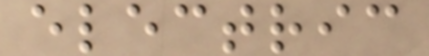electric
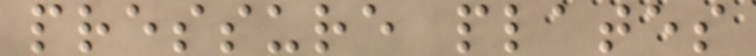pressure plates
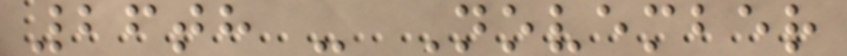26th - November
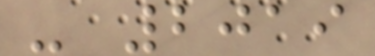- 2019
